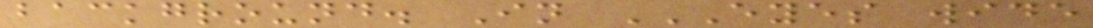background. In EYES WIDE
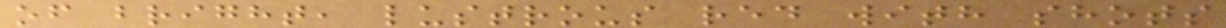of bright, lustrous red with shots
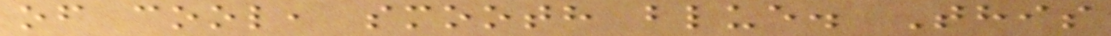of cool, smooth blue. This
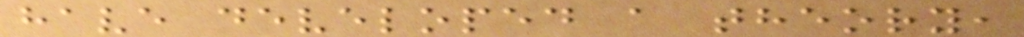have developed a theory,
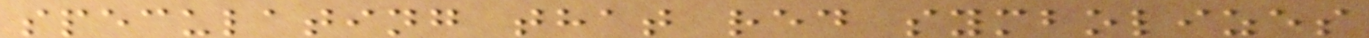speculating that red symbolizes
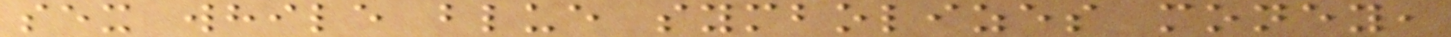sex while blue symbolizes money,
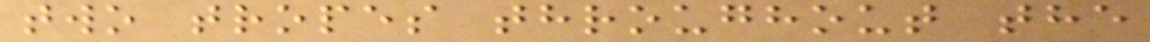two tropes throughout the
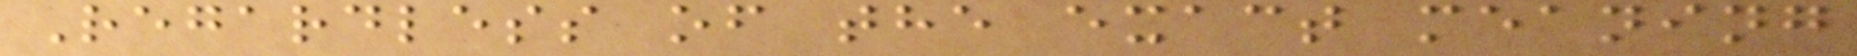Regardless of the exact meaning
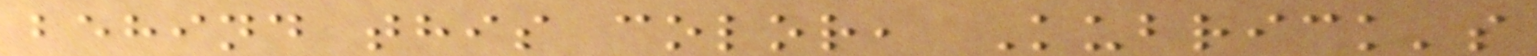behind this color, Kubrick's
